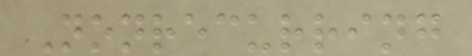Nonrecurring
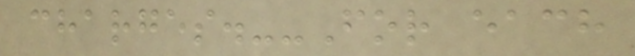charges.--For each
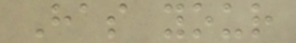Has your
